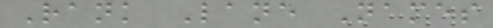Rank Lane Names
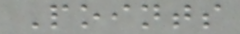Points
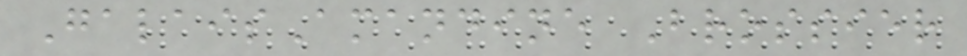GalaisAmandine Brossier
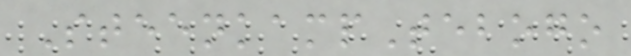SteenkampTebogo
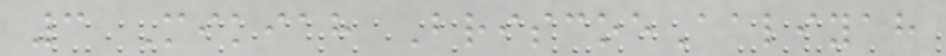3 Mikiah BriscoeAaliyah
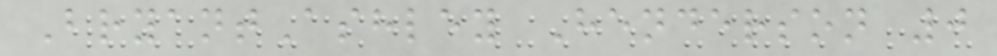BryantAshley Henderson 0
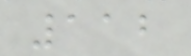112
